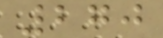270
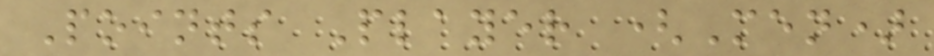Points Player (Men)
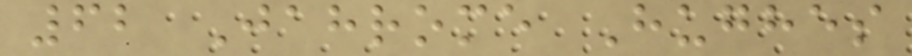62 Jahrome Hughes
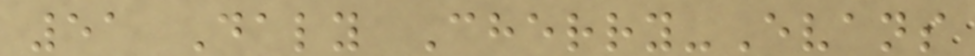51 Daly Cherry-Evans
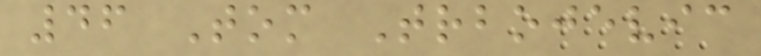46 Tom Trbojevic
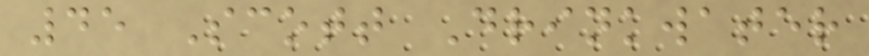45 Scott Drinkwater
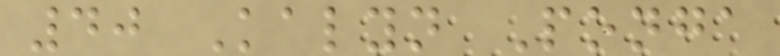40 Kalyn Ponga
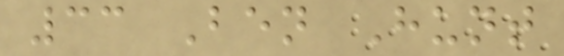33 Ben Hunt
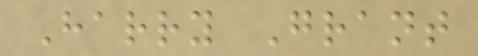Harry Grant
